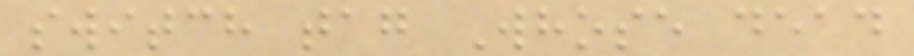switch tag Whose dead
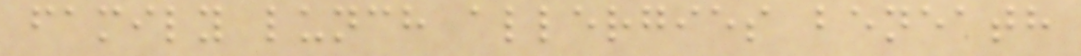family lunch allergies beneath
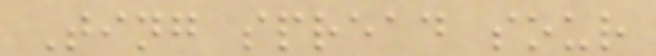Ting spread sour
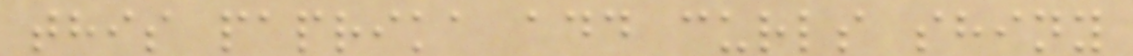this paprika add curls shiny
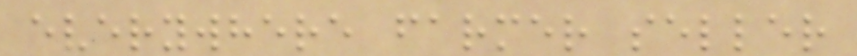everywhere farmer seller
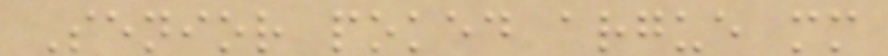Senior poked argue mm
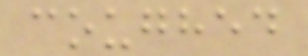coughed
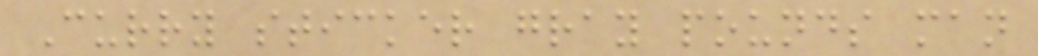Curry sticker gray pounds man
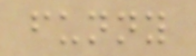funny
